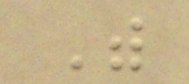With
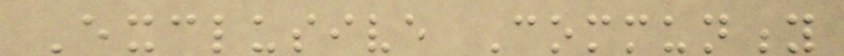Exclusive Community
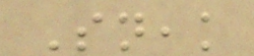Sneak
